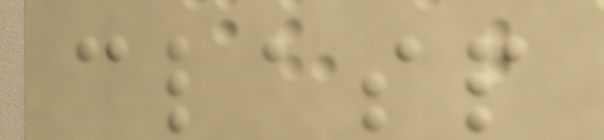clasp
